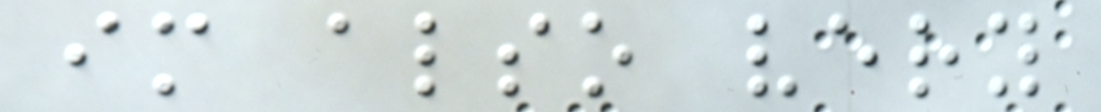im also very
